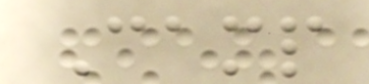Camp
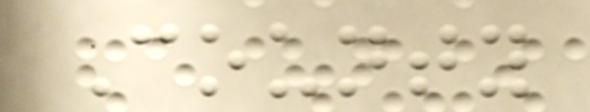County
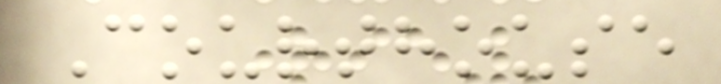Courthouse
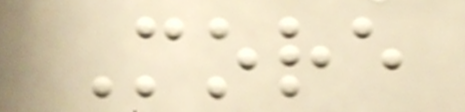More
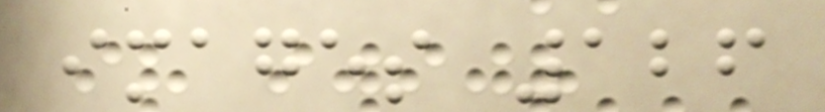images 126
